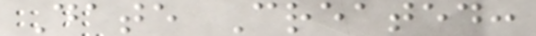Date Created:
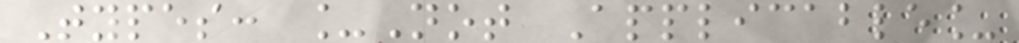Types: _Not Applicable_
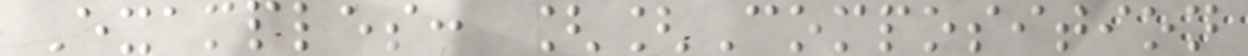Examples: [[Composition
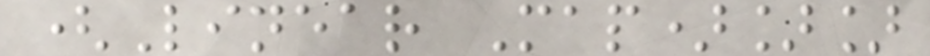(Linear Map)]]
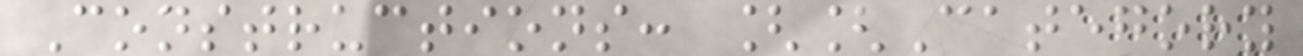Constructions: [[Category
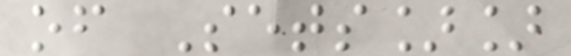of Sets]]
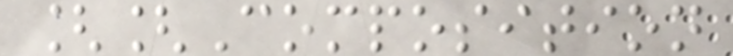[[Composition
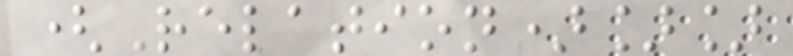(Relation)]]
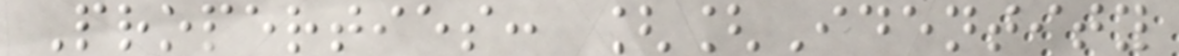Properties: [[Identity
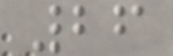26
